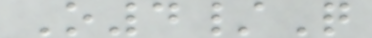O4/Q
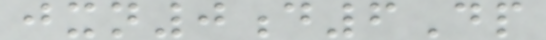jxn0d6Dp
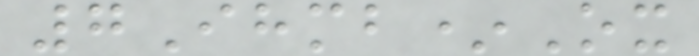7Ihmb*Ox
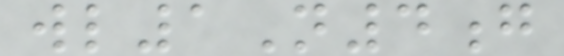wl1N4g
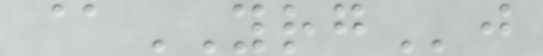@YRGj
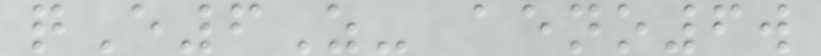qE6Z- aeno6w
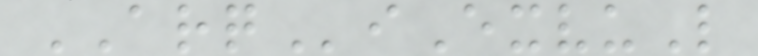ARQiExvuL
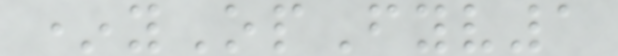*yOpFyv1
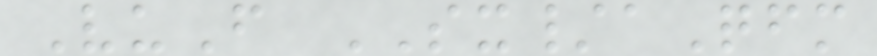VuF SX/aQfm
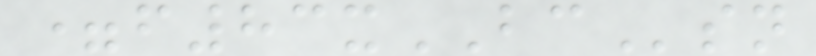=f83xBCsn
